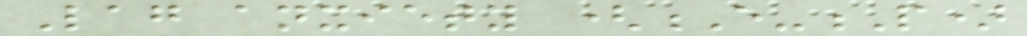Lag anxiety (E-P)
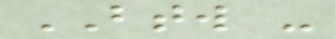BTW -
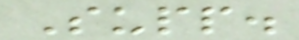Supp.
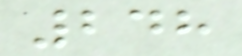248
